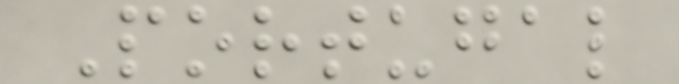Portugal
